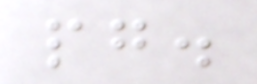pg.
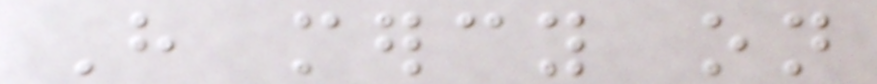Have mercy on
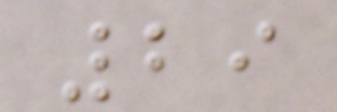29
